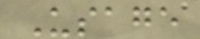Usage
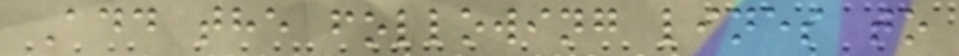Add the following lines to
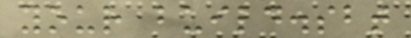your build.sbt
